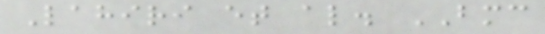Lahiri et al. BMC
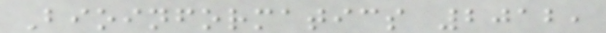Bioinformatics 2012,
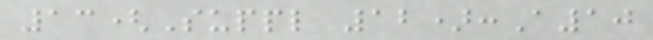13(Suppl 12):A10
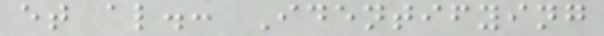et al.: Identifying
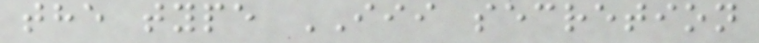the type III secretion
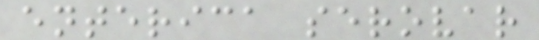enterica serovar
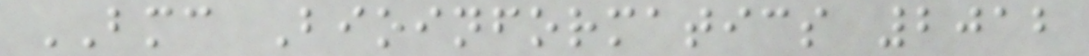BMC Bioinformatics 2012
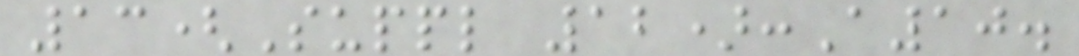13(Suppl 12):A10.
